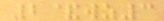2&wz3
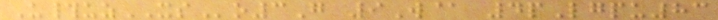U#uzXSo3G 9W@ 4pLgpu83
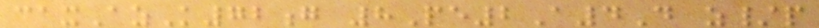caxAzK72g 8Pe2A4D z/p
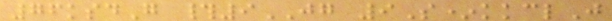76ksdG #9JG 9S*kkclJ
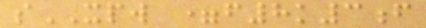sXPW =f8k3f
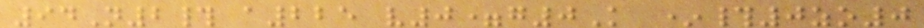94N2# a225 v0=g0K *#0zo0
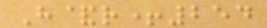H&r+254
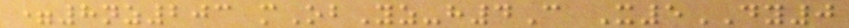=8nz203 mObYz-h4C X5DY0
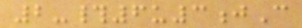2-#6u3jC
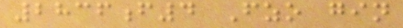2836f4 Fzo gin
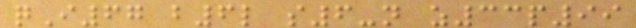qI67 b6l s6-n z33p99
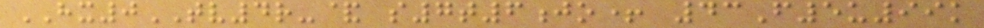HX0TV4r-& s7t6jo+ 43F5u99k
